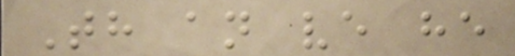Th an ve he
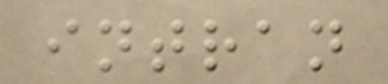intran
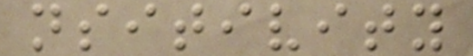nsitivity
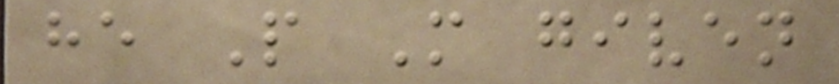he P M given
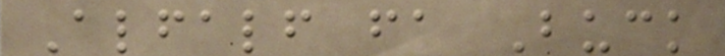Alfalf fa Buck
